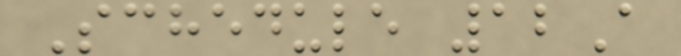Schedule 12A
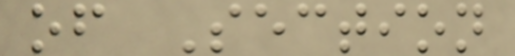of Section
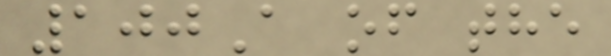100A of the
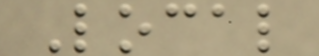Local
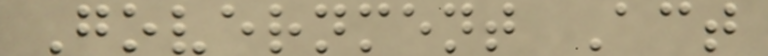Government Act
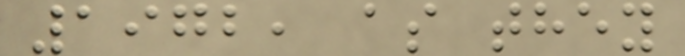1972, as they
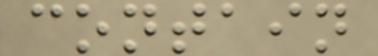contain
